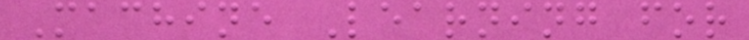Machine Learning for
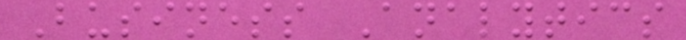Business Analytics
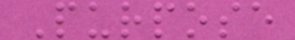Purpose
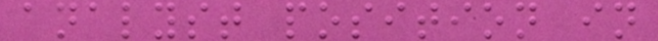analyst position in
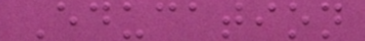Education
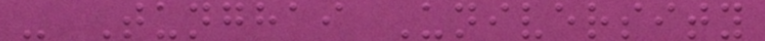- Tunghai University
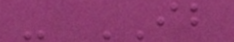- IB
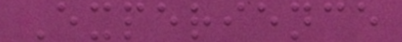Experience
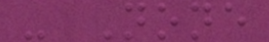- None
